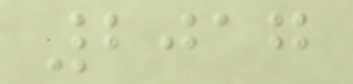2017
